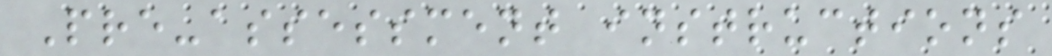Pre-assessment instructions
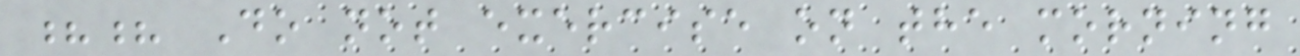?? Do not exercise on the morning
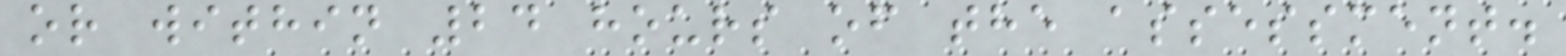or within 24 hours of the assessment.
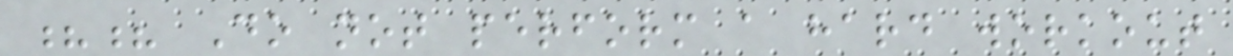?? Do not perform a hard workout
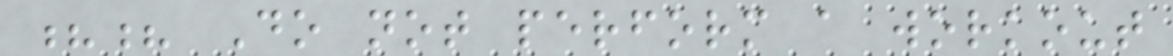?? Do not perform a workout
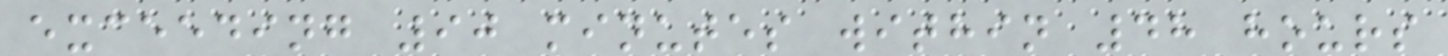exceeding 90 minutes within 48 hours
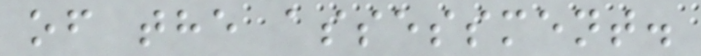of the assessment.
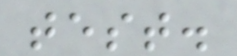test.
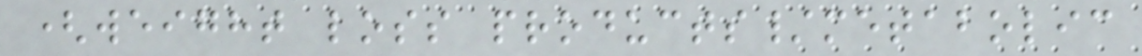(weight loss products/metabolic
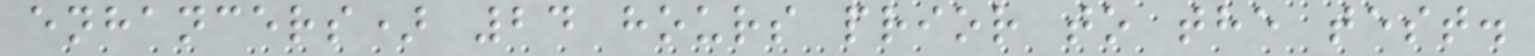enhancers) 24 hours prior to the test.
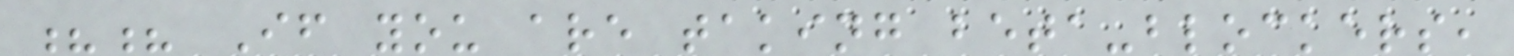?? If you are taking beta-blockers,
